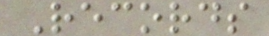Records
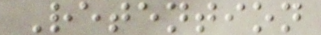Retention
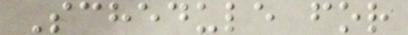Schedule for
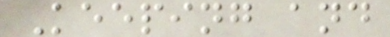Keeping and
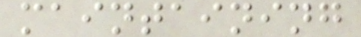maintaining
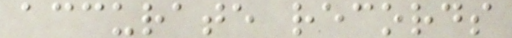accurate records
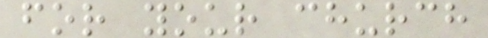for your church
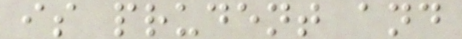is prudent and
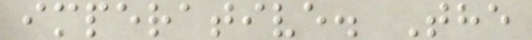imperative. The
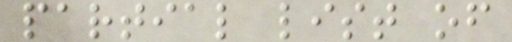partial list of
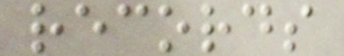records
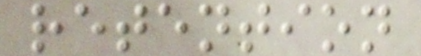retention
